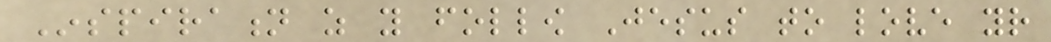Inspiration as you follow Jesus to love your
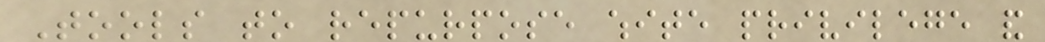Tools to repurpose white privilege and
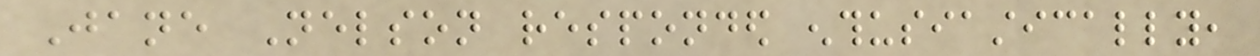Jane Nelson responded enthusiastically,
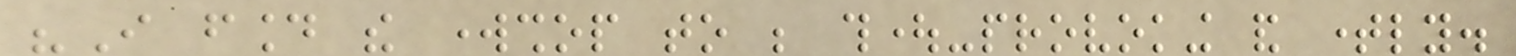"I found the workshop to be thought-provoking and timely.
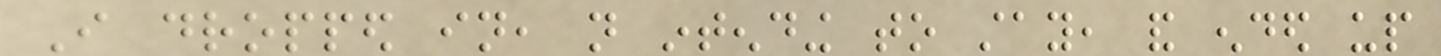I dropped in, not intending to stay, and ended up
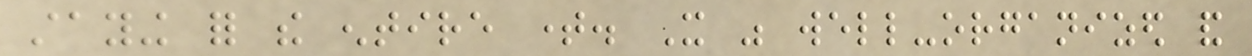staying for the entire time. It was well-organized and
